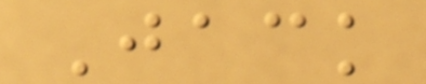Jack
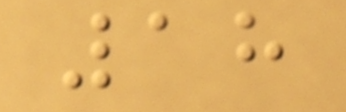18
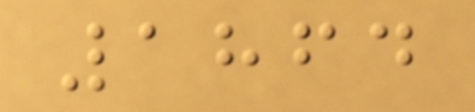1864
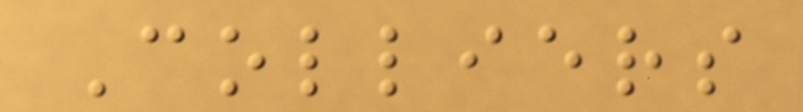Colliers
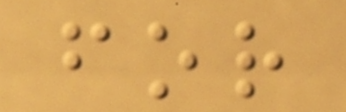for
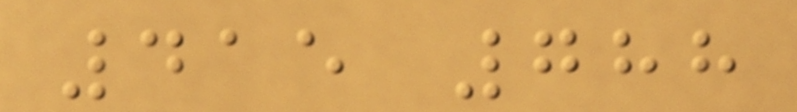415 788
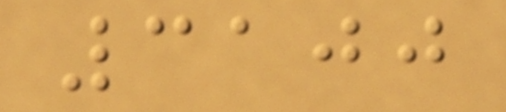3100
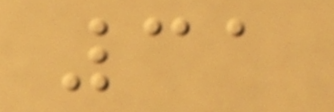31
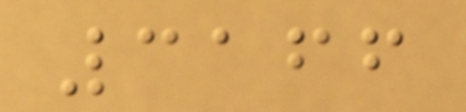3166
